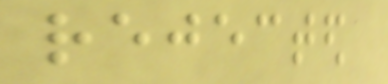rejected
